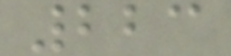223
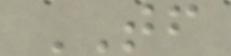TF
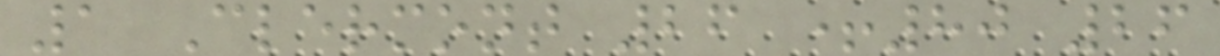1 Clermont 26 +80 26
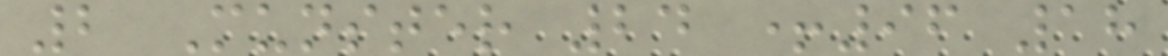2 Munster 24 +96 18
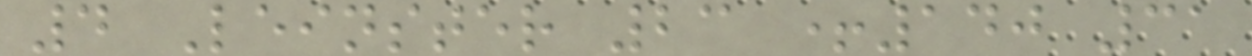4 Leinster 23 +140 31
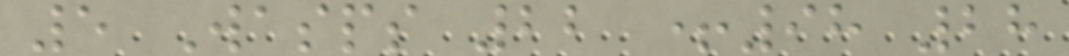5 Wasps 22 +98 28
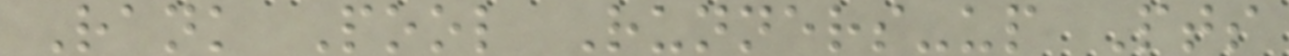Rank Pool Runners-up Pts
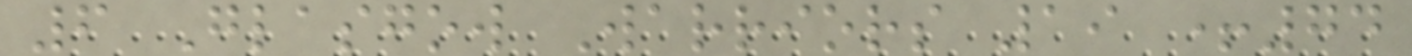6 Glasgow Warriors 19 +74
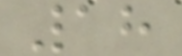18
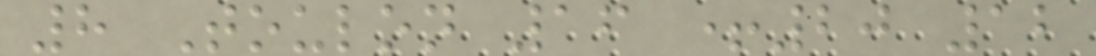8 Toulon 16 +20 12
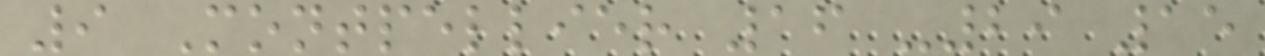9 Montpellier 16 -29 15
